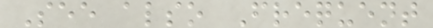See also Frequent
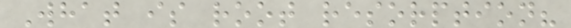What is root resorption?
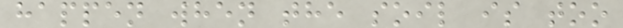happen when the soil is too
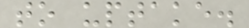to uptake.
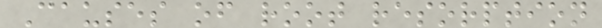Causes of root resorption
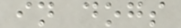in dogs
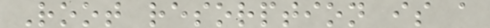Root resorption is a
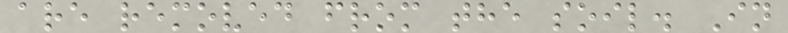are removed from the soil. In
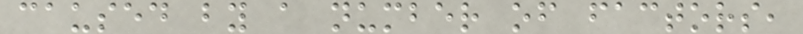caused by a number of factors,
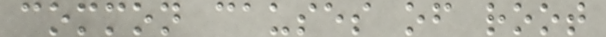common causes of root
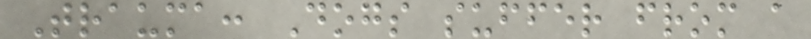Trauma: Dogs suffer from a
